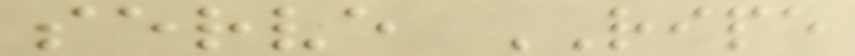serve RIPE
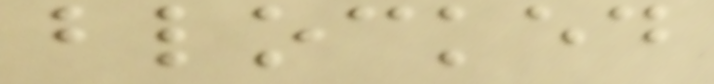blocked
